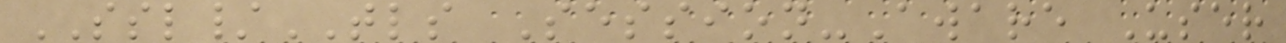SSL/TLS Session-Aware User
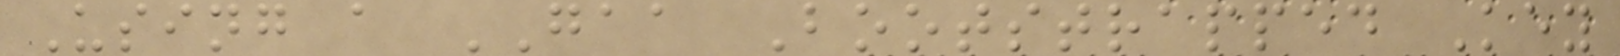Using a GAA Bootstrapped Key
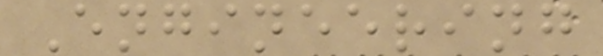Engineering
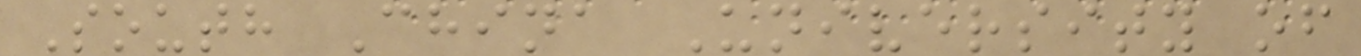South China University of
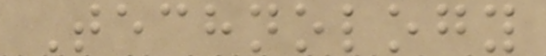Technology
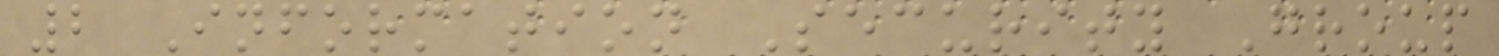2 Information Security Group
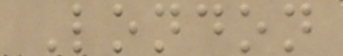London
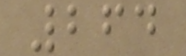264
